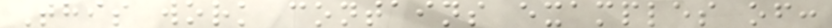This work contains examples of:
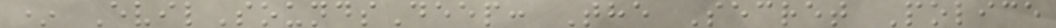* EvilSoundsDeep: The Secret Police
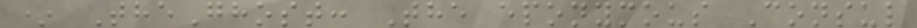* TheGhost: The eponymous Consul
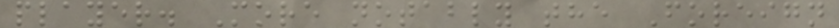player. More notably the Foreign
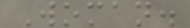Woman.
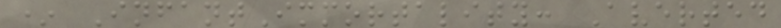* InfantImmortality: Averted
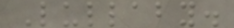Lullaby.
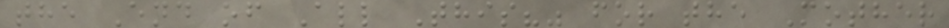the End of All This?" for the Mother
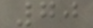70
